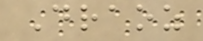Draoz
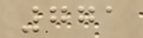771
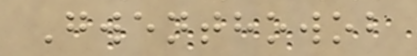Gwenthowob
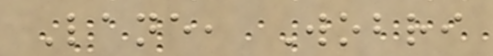Lane, Wobri
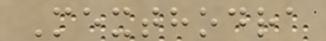Mexthodra
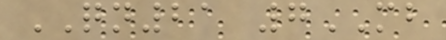QN21 7MB
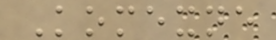Komexne
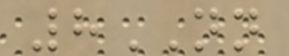8NN
